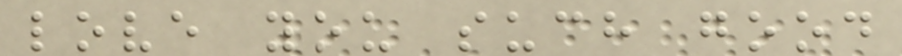love you such good
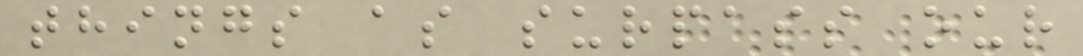things as surpass our
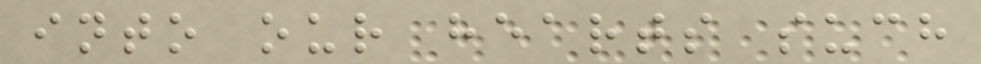into our hearts such
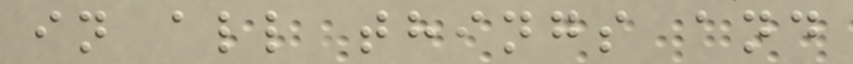in all things and
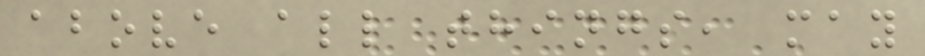above all things, may
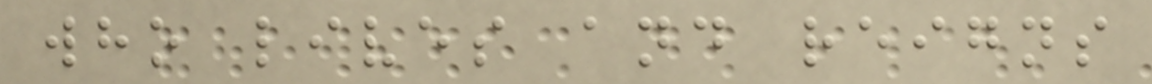who lives and reigns
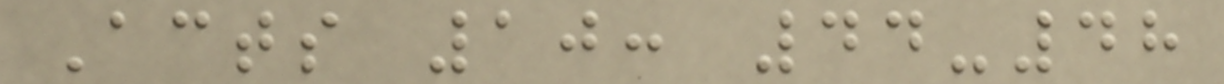Acts 10: 44-48
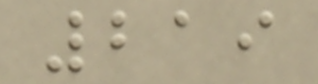219
